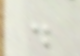.
